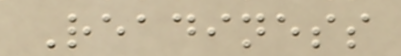Readiness
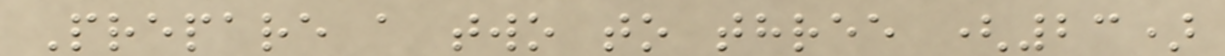Prepare a two to three (23)
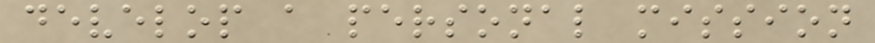develop a personal mission
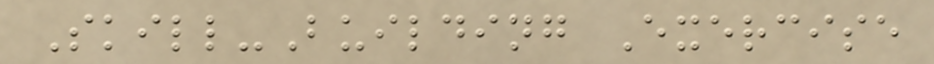Skill-Building Exercise
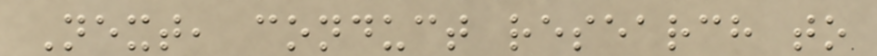Next, conduct research to
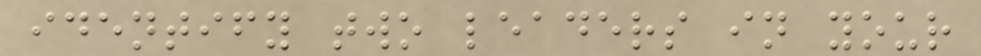identify two leaders in your
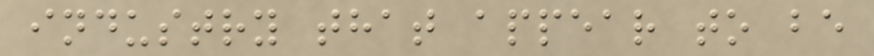industry that appear to be
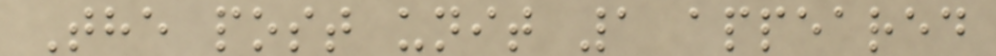The post unit 1 appeared
